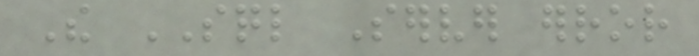The SQL Server error
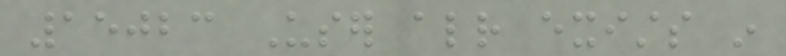15023 User already exists in
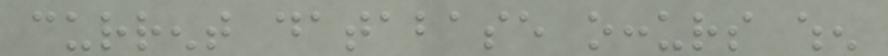current database occurs when
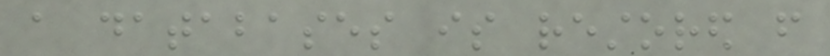a databases is restored from
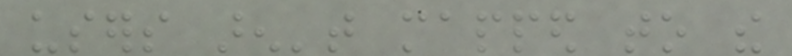users aren't mapped to the
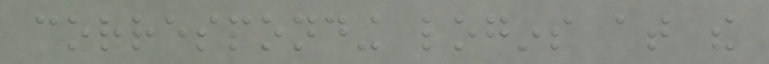corresponding logins at the
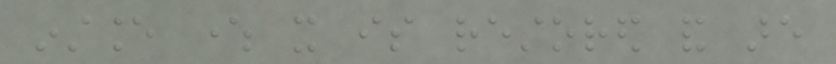instance where it is restored and are
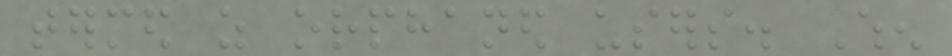termed as orphaned users. When
